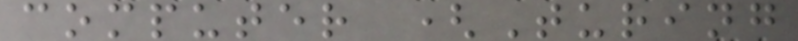computer (Turing
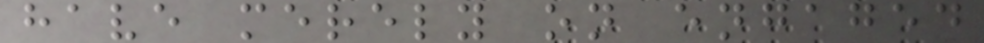have merely on engaged
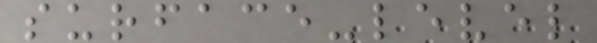surface-level
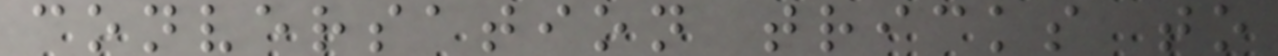conversation tricks to
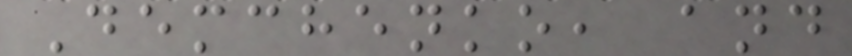Demchenko, and
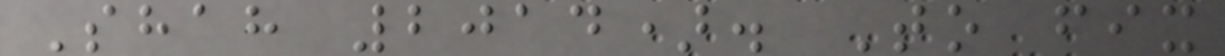Shah 2014). To fix
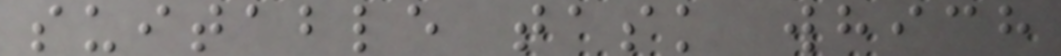suitable task which
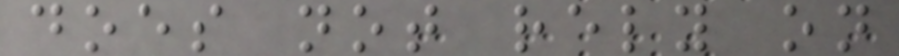does not rely on
